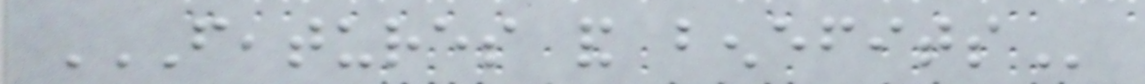FEATURES AND BENEFITS
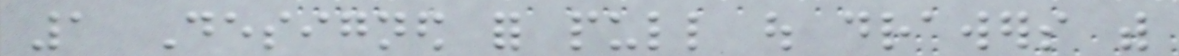1 Designed for pull out drawers with
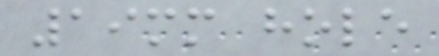19mm hole
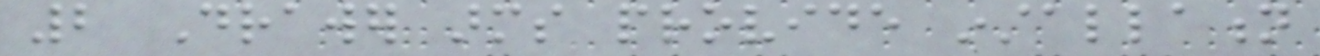2 Drawer arms provide installation
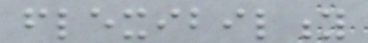flexibility
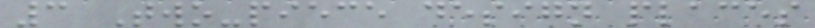3 Two-piece design places
